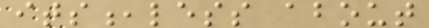its,less about
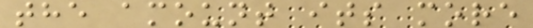the amount its more
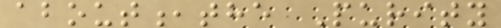about,the Purity
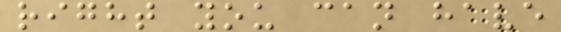right you can have
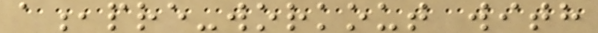a,pre-workout with
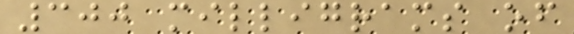300 milligrams of
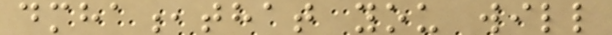dmha,that you will
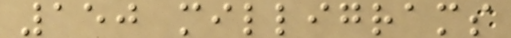150 milligrams
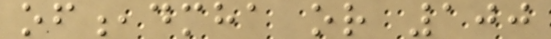of,dmha or 100
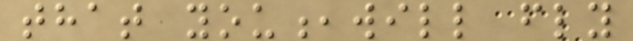that you,will fly
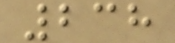238
